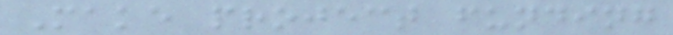Make project funding
